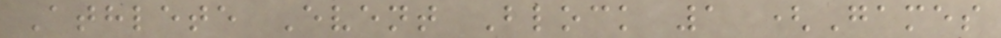Athlete Event Block 1 (Games
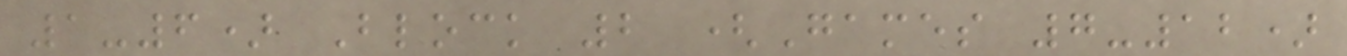1-6) Block 2 (Games 7-12)
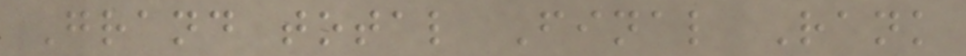Grand total Final Rank
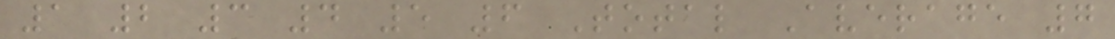1 2 3 4 5 6 Total Average 7
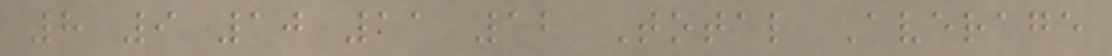8 9 10 11 12 Total Average
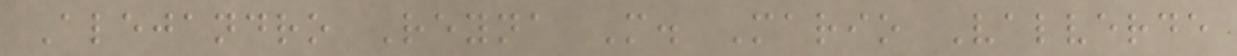Alejandro Reyna M. Mario Valverde
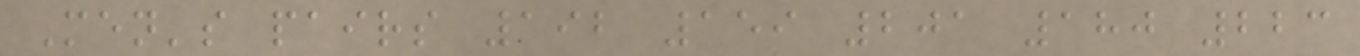Men's pairs 192 159 201 180 223
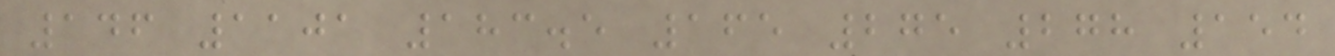146 1101 183.5 165 275 278 154
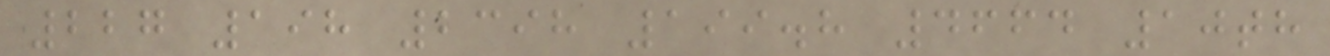227 198 2398 199.8 4664 10th
